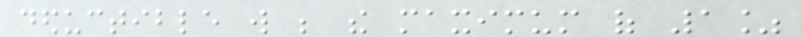deductible will be the maximum of 1%
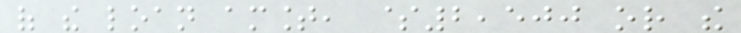of the loan amount, $2,500 or the
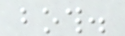both.
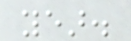year.
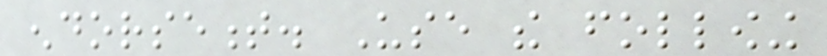endorsement. Use the following
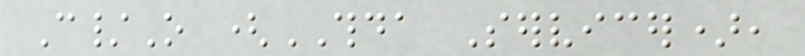C/O (THDA Servicer),
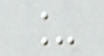_
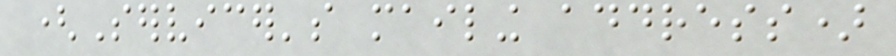(Servicer's mailing address)
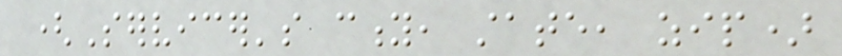(Servicer's city, state, zip)
